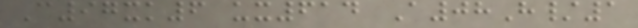C97xk6 ux614 A08H/1
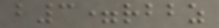b3=rbbz
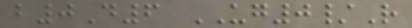b0D6 UG0/R
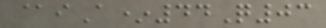@iA*44Q03
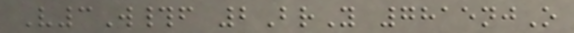V3W#f 2BrY 7815njO
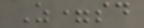Z=sd
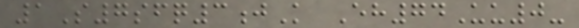1S7sfq3jK Eh74Uu0-
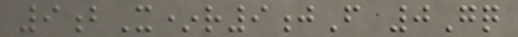9bX*r9jF 0Gq
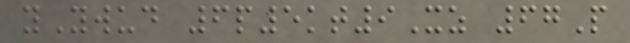yYwud 6p5kt9Xz 67P
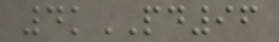4kPD96
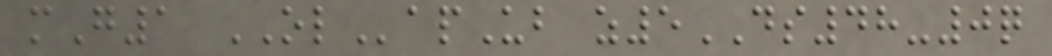mG1 OLapUb z5DS48-0q
